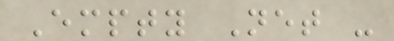Empty Net -
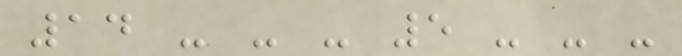14 - - - 5 - - -
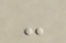-
